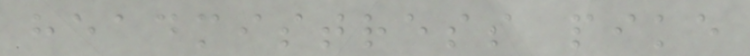headmistress pike
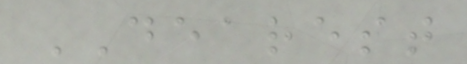DEAREST
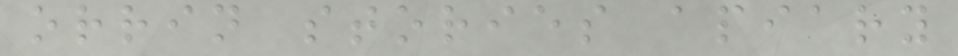orrin stories apiary
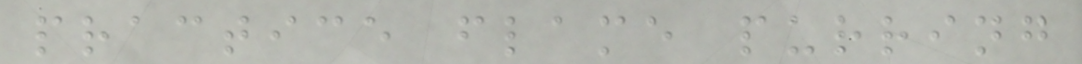practice flame purring
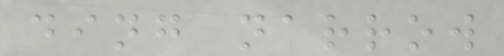ding narrow
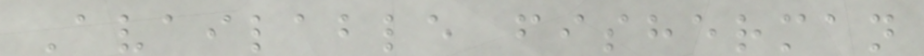Available fisherman
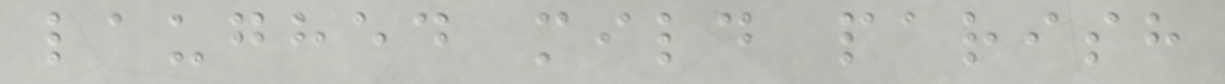laughed mild parish
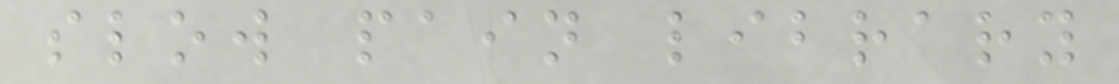slow pain library
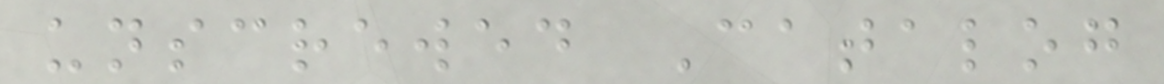unscrewed Catalog
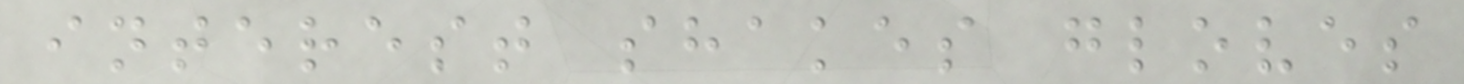interest shakes gloves
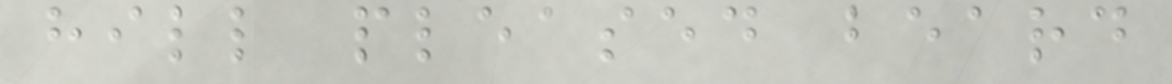hill pleased beard
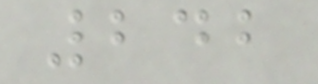242
